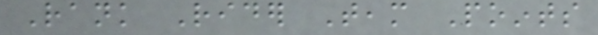Rank Rider Team Points
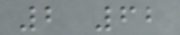2 62
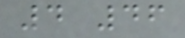4 46
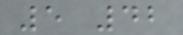5 42
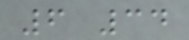6 34
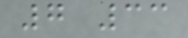7 33
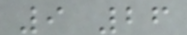9 26
